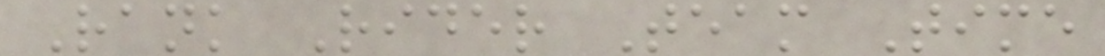Rank Rider Team Time
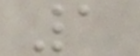1
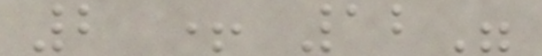2 + 12"
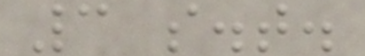3 s.t.
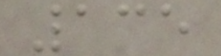135
